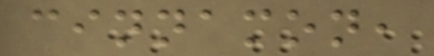cinnamon,
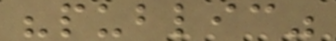"public"
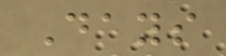Days
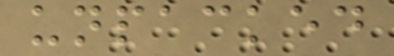unpacked
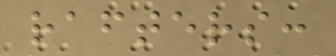rafters:
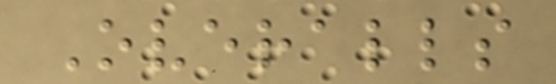Overalls
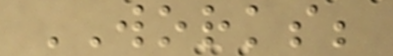WORKS;
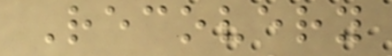Recovery
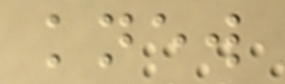knew
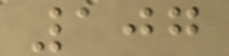107
